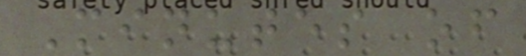Minutes of
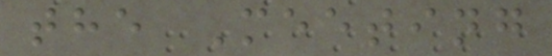the Meeting
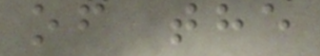of the
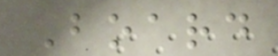Board
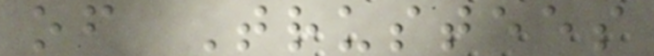of Trustees
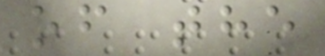of the
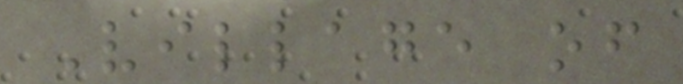Village of
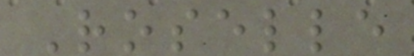Roselle
